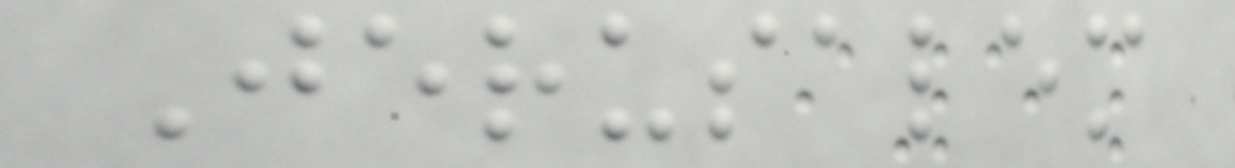Jerusalem
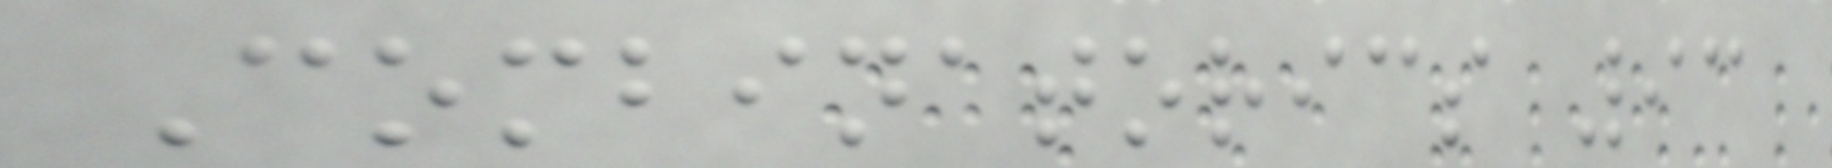Combinatorics 93
